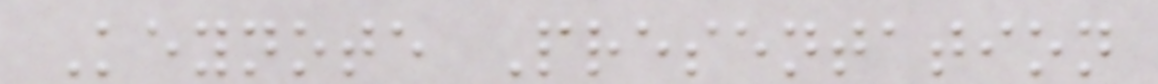Keynote Presentation
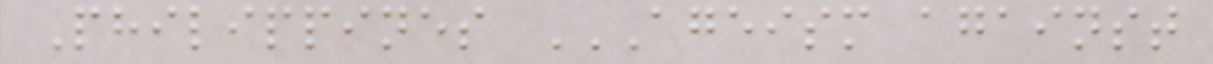Philippines AGEISM AGAINST
